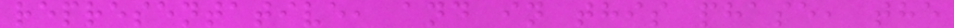representative, and in this phase, the
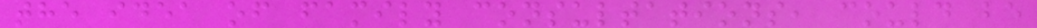the idea of family consultations, could be
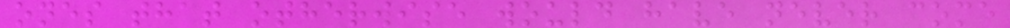ones that otherwise would have never come
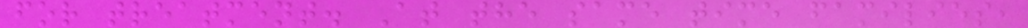for treatment. At the same time families,
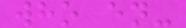who en-
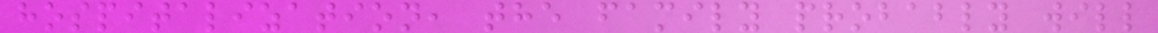hospitalization, the family probably will
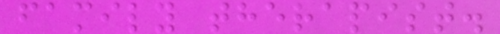family therapist.
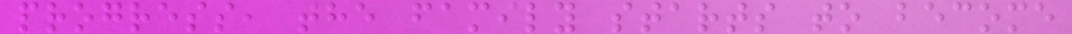progress, the family starts to become
